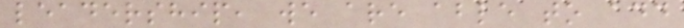leadership, we are able to add
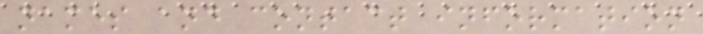names and contact information
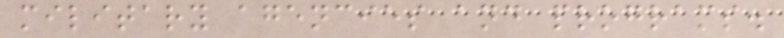military agencies and programs.
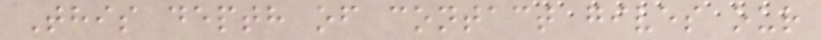This depth of contact gives our
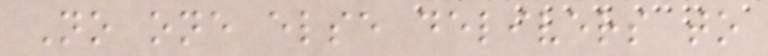No one else delivers to
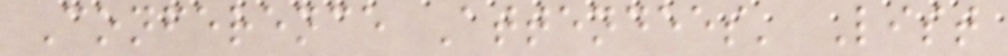Conference Attendees' List
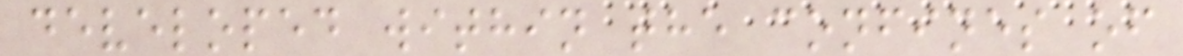developed within the confines of
